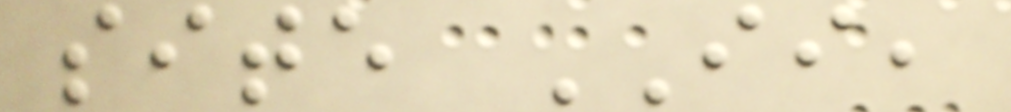site II,
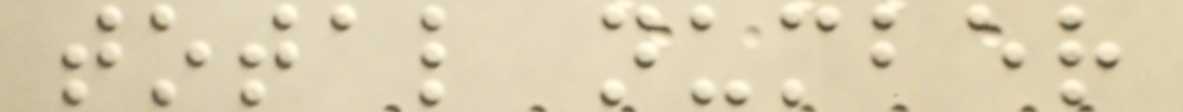total number
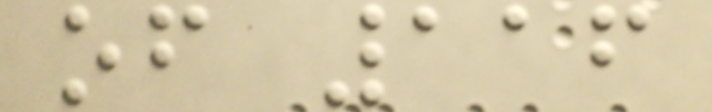of 116
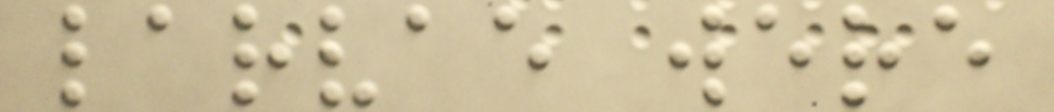larvae were
